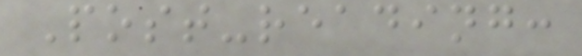Post-reading:
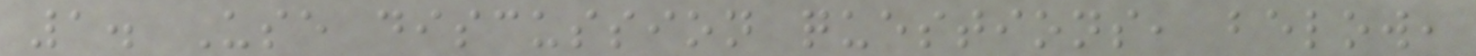1. Use discussion questions, below,
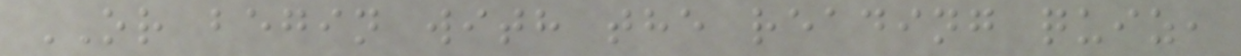OR begin with the reading quiz,
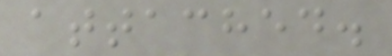attached.
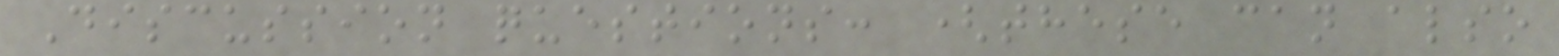Discussion questions: (these can also
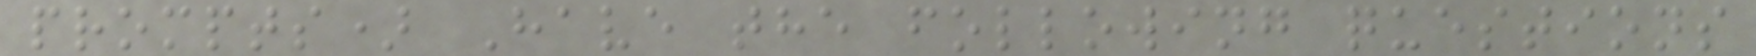prompts) Have the following questions
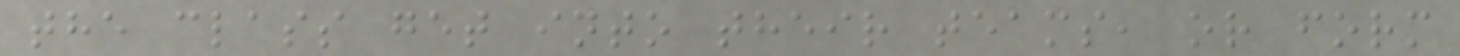the class get into their teams, or form
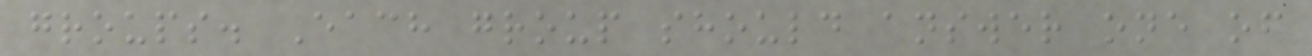groups. Each group should answer one of
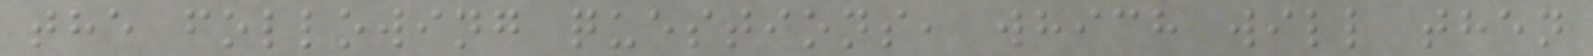the following questions, which will then
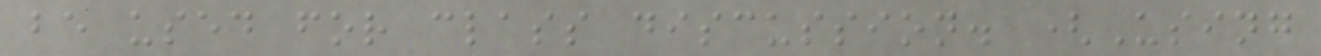be used for class discussion. (Using
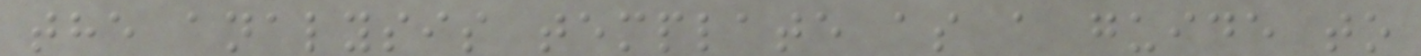the analysis template as a guide to
